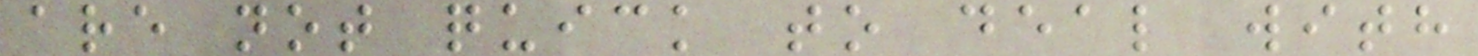are not quick to deal with
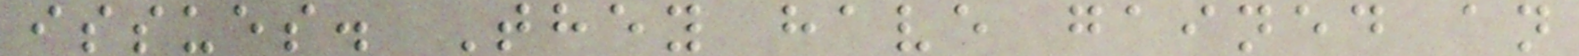issues. They have gained an
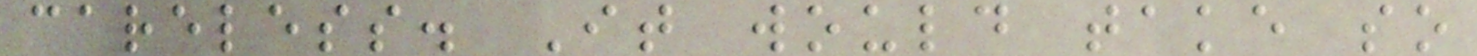careless. It would take so
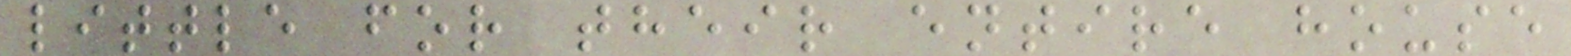little for their entire house
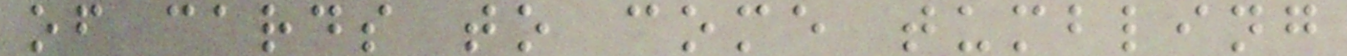of cards to come tumbling
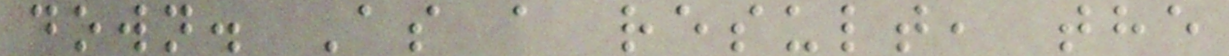down. As a result, the
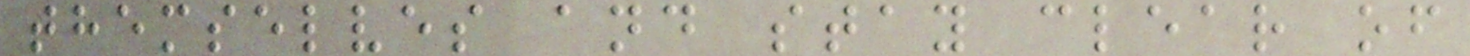themselves and stay clear of
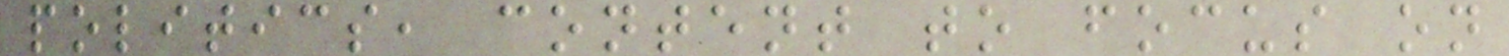politics, content to focus on
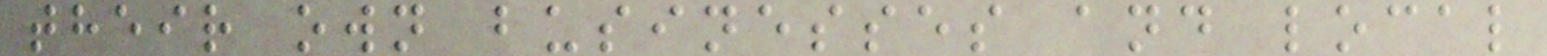their own businesses and local
